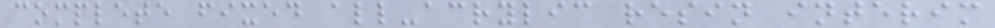complete fixed all-acrylic resin interim
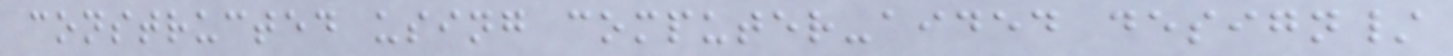constructed using computer-aided design/
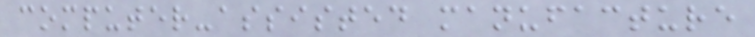computer-assisted manufacture
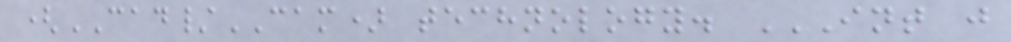(CAD/CAM) technology. INT J
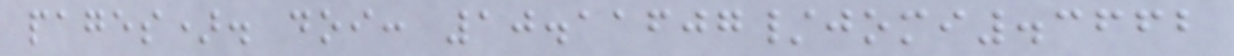pages). doi: 10.11607/jomi.3662
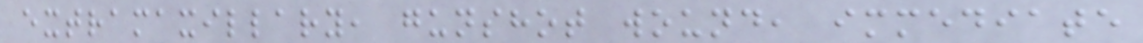extramaxillary, gunshot wound, immediate
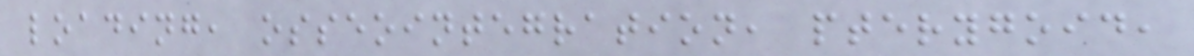loading, osseointegration, pterygoid,
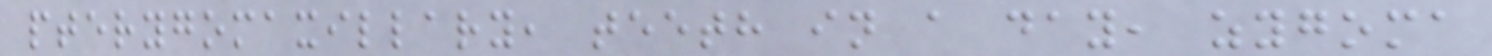pterygomaxillary, teeth in a day, zygoma
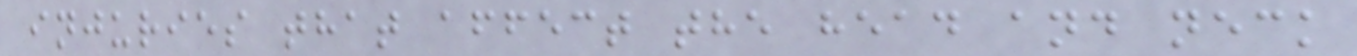injuries that affect the head and neck
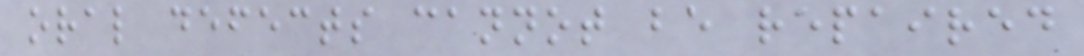oral defects cannot be repaired
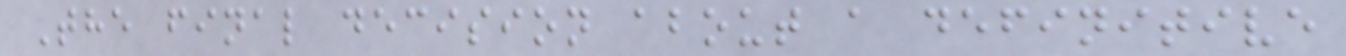The final decision about a definitive
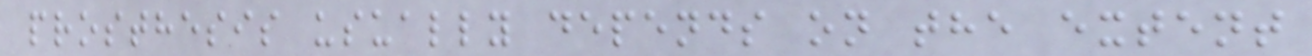prosthesis usually depends on the extent
